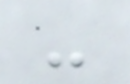-
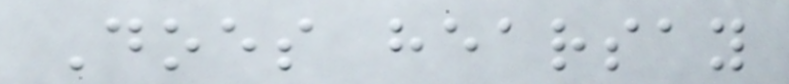Does hearsay
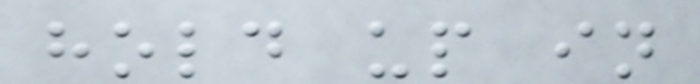hold up in
